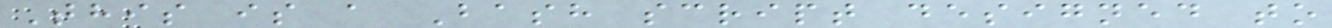This is a Bash script designed to
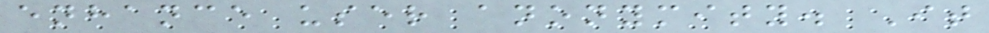enhance user anonymity. It
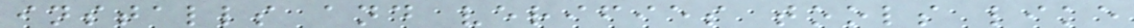installs and verifies tools like
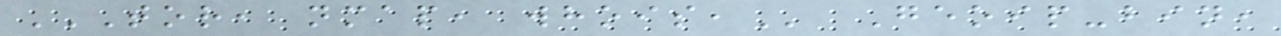TOR, NMAP, WHOIS, Geoip-bin,
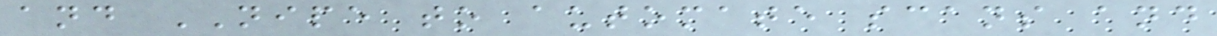and NIPE to automate scans and
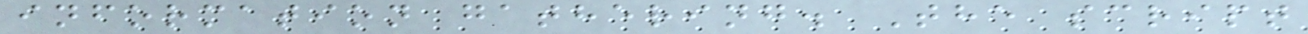information gathering. The script
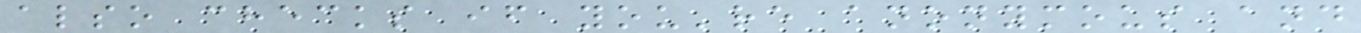also checks if you're anonymous and
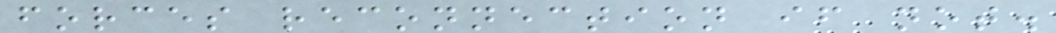forces reconnection if not.
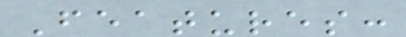Features:
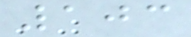103
